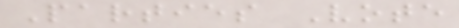Parties Vote
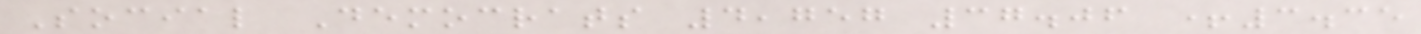Social Democrats 4,757 37.06 +3.35
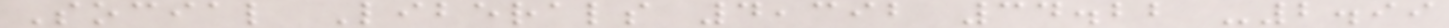Social Liberals 4,392 34.22 -2.99
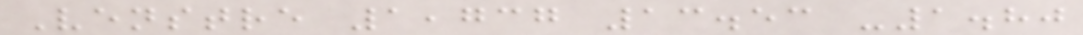Venstre 1,737 13.53 -1.80
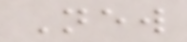New
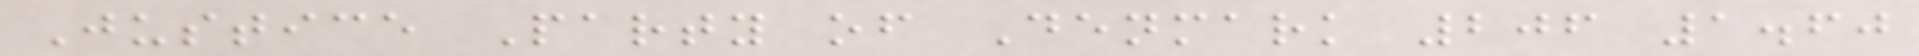Justice Party of Denmark 206 1.60
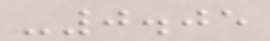-0.05
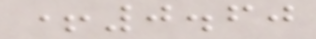+0.60
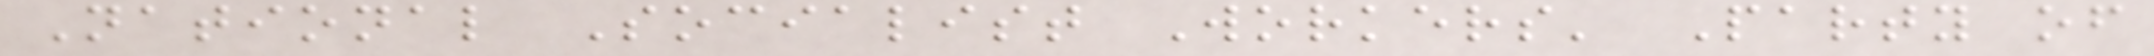National Socialist Workers' Party of
